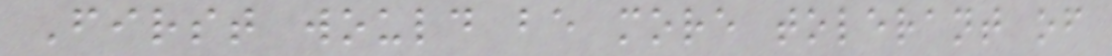First would be more tolerant of
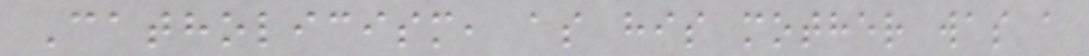Catholicism, as his mother was a
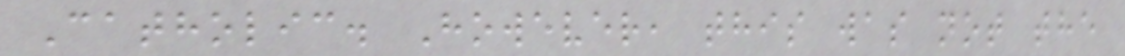Catholic. However, this was not the
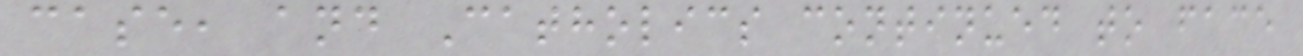case, and Catholics continued to face
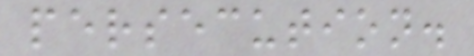persecution.
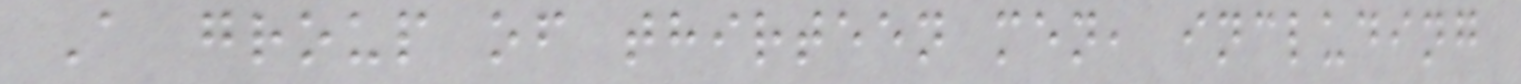A group of thirteen men, including
